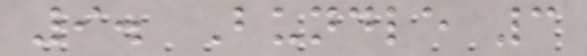9. Bundle 3
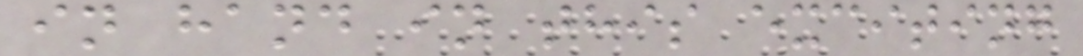in hand in this exciting
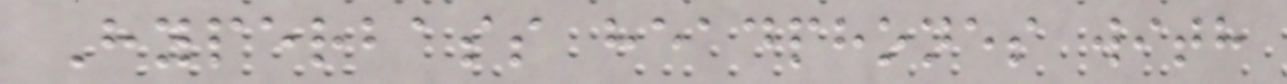Hyperbass headphones with
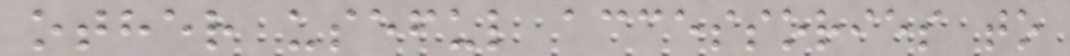other useful accessories to
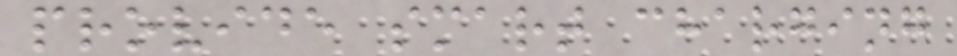provide smart charging
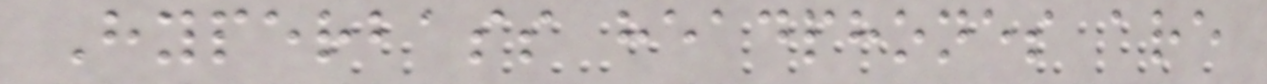Hyperbass headphones are
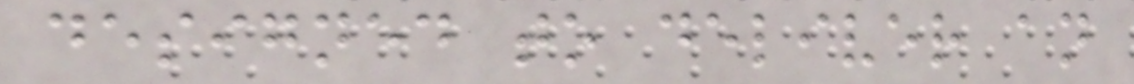designed to deliver an
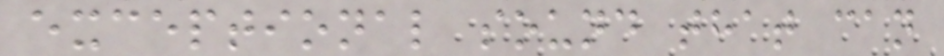exceptional sound that can
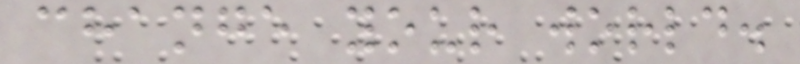change your world.
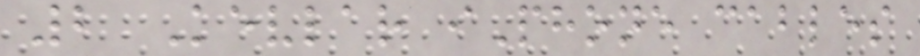2 Kevlar iPhone cables
